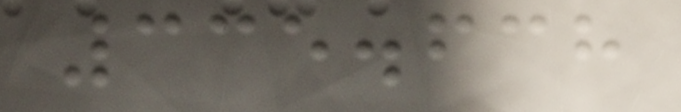335.638
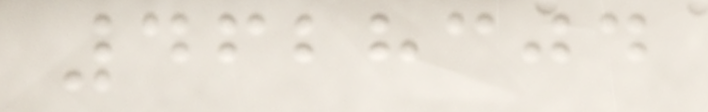4628304
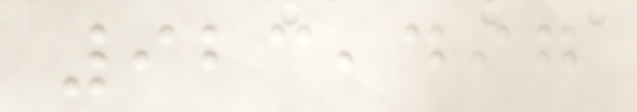923,497
